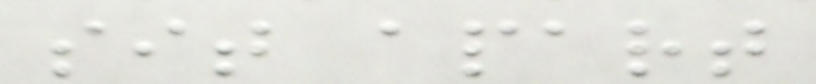sit apart
